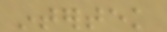intertek
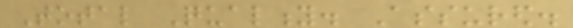Total Quality. Assured.
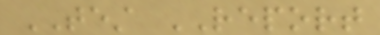TEST REPORT
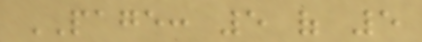PAGE: 5 of 5
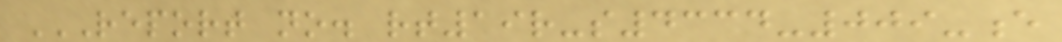REPORT NO. RT19R-S4334-009-E
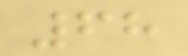68
